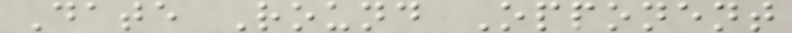Date Round Opponent
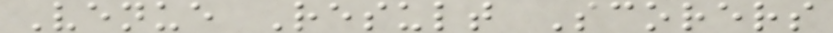Venue Result Scorers
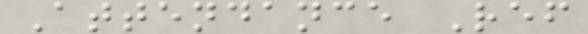Attendance Ref
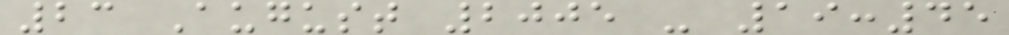23 August 2005 - 19:45
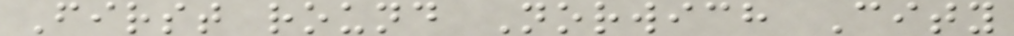First round Norwich City
